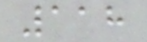118
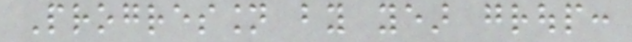Progression by year group:
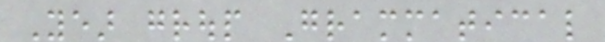Year group Grammatical
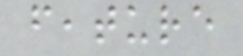feature
